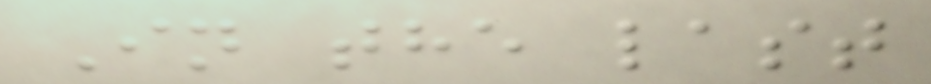In the last
